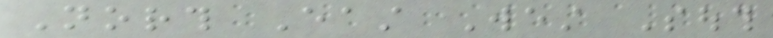North East West South
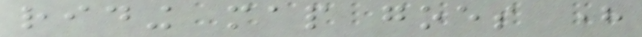riding map goes here
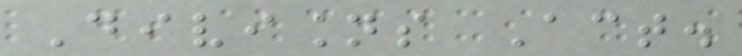Divisions Act.
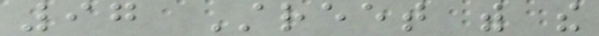97 Street with the
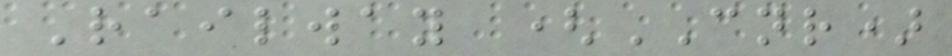Railway (CNR)
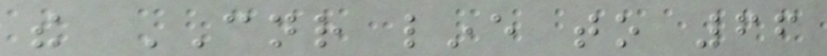the CNR line to 66
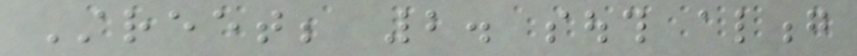Street; 2. south along
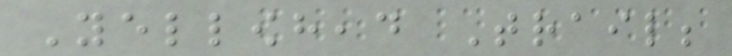Yellowhead Trail;
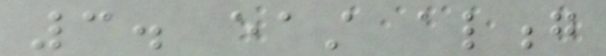3. east along
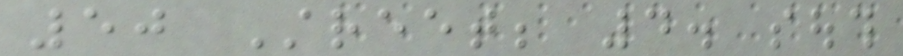50 Street; 4. south
